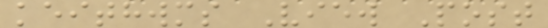keithwms View Post
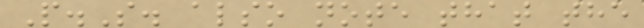P.S. also note that the
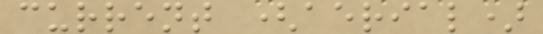current (aerial)
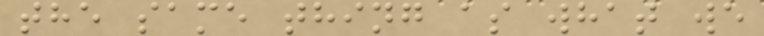the same thing as what we
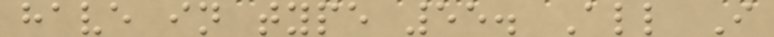have in type 55. All I
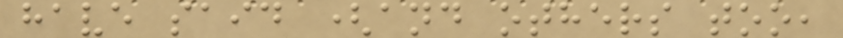have said (and others too,
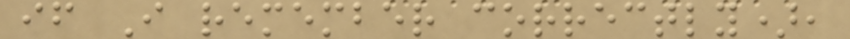if I remember correctly),
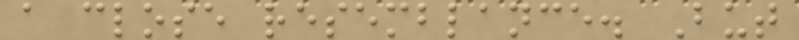a close resemblance. But
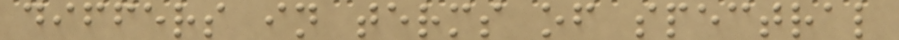differs in terms of spectral
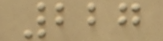227
